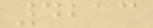4213
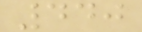440
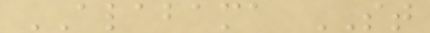ALABAMA ST
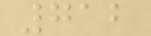712
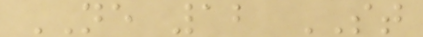NE 12 ST
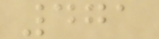471
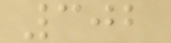302
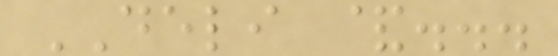DELI &...
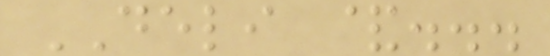DELI &...
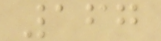167
